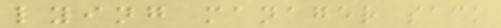lying manager sack
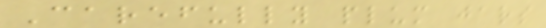Carefully plum jars
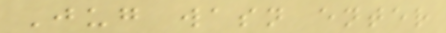Jug wasn enter
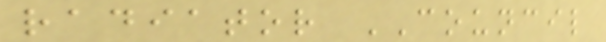radiator COUNCIL
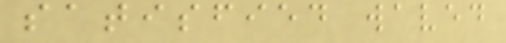satisfied waved
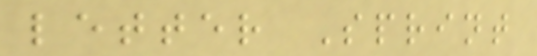letter Sprint
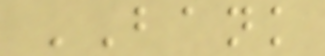BANK
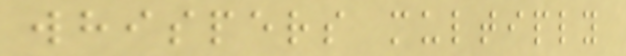whispers multiply
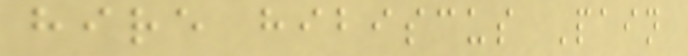hire hibiscus Pain
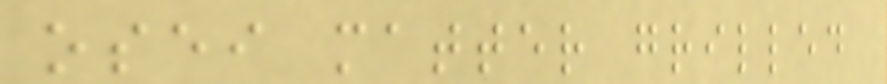osei matter grilled
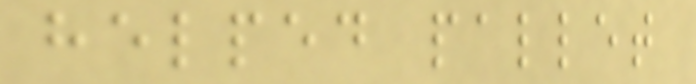helped pallet
